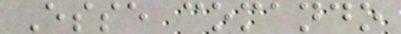Esse comando
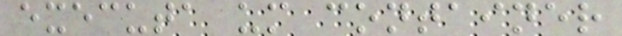executa um container
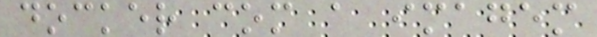docker com a imagem
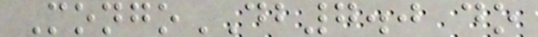MongoDB7.0 do
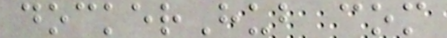dockerHub com
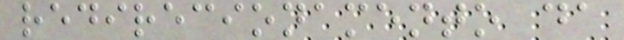redirecionamento da
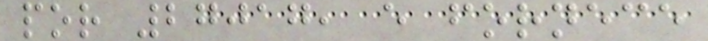por 27017, e fornece
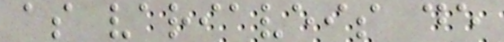as variaveis de
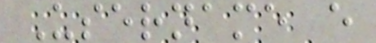Username e
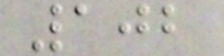102
